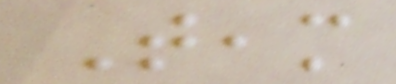Team
